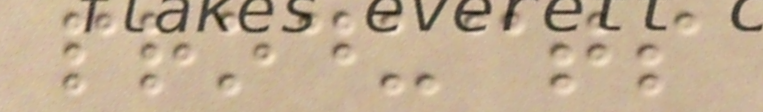products
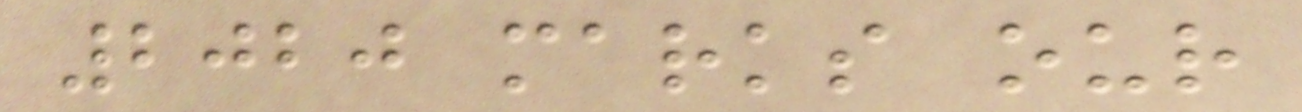2020 marks our
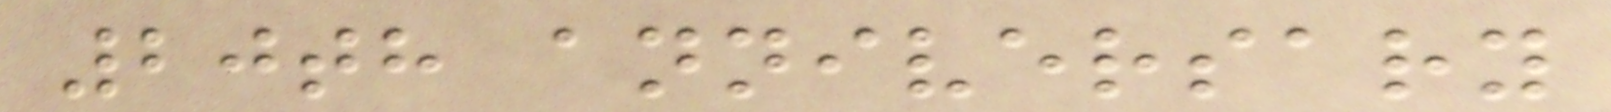20th anniversary
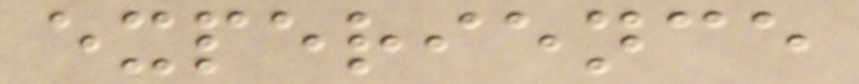experience
